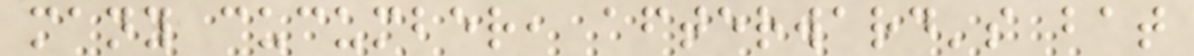many cucumber, afterward's bat
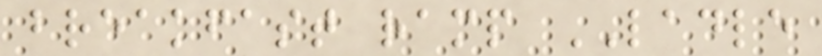breakfast ramp LADLE
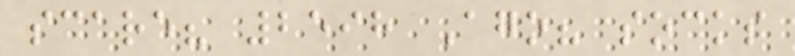scare? 2598 Ago? socks
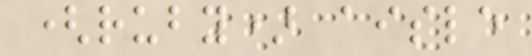(ruby) aisle
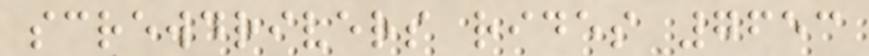screwdrivers rides 7653
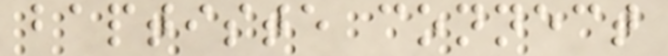baptiste connect
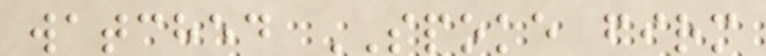watched SPOKE firm
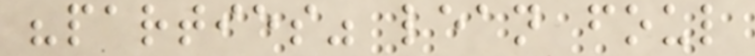"parties" lean foul
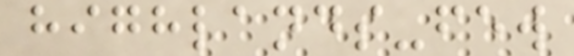highlands-few
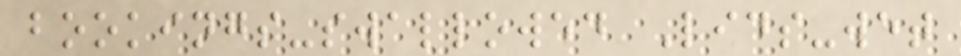bookings-swallowed Lids-wet
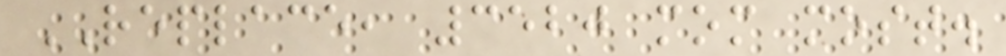REPLACE, 3520 mom most.
